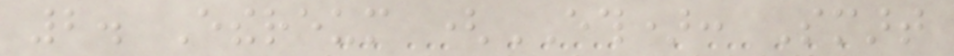2. Ethereum (ETH): Smart
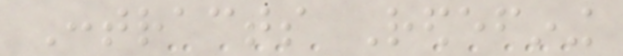Contracts Redefining
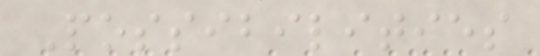Possibilities
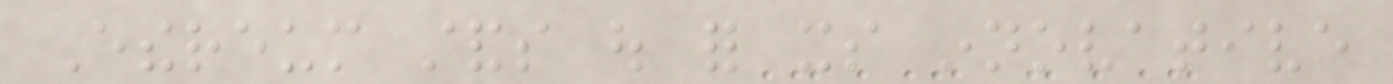Ethereum stands out for its innovative
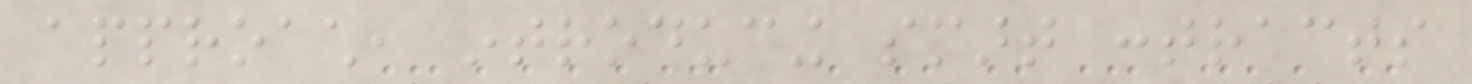approach, introducing smart contracts
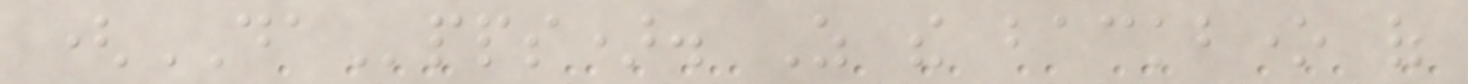(DApps). As the backbone of
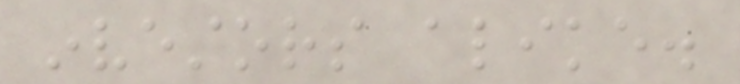investors alike.
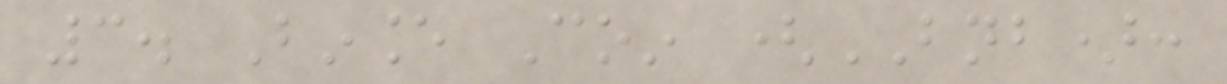3. Binance Coin (BNB):
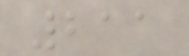211
